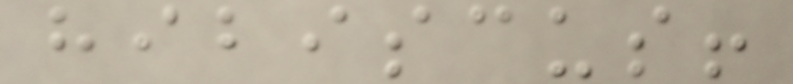hibiscus!
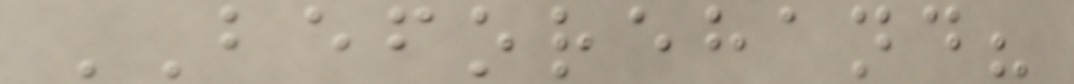BEFOREHAND?
